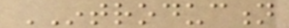INTRODUCTION
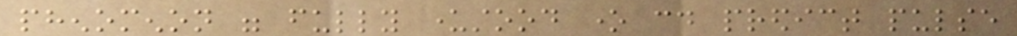phenomenon were fully understood one could predict pulse
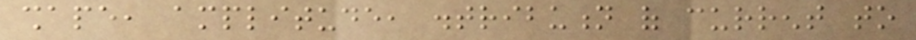shape, amplitude, distribution of current to
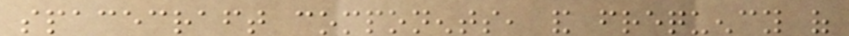spacecraft components, and frequency of
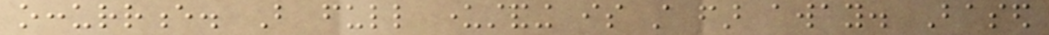occurrence. But full understanding is still far away. Based
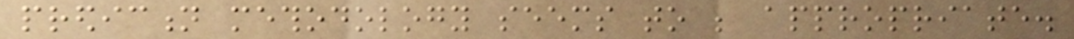prediction methodology seems to be appropriate.
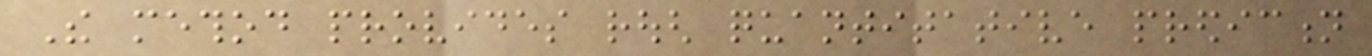The method provides rough quantitative prediction
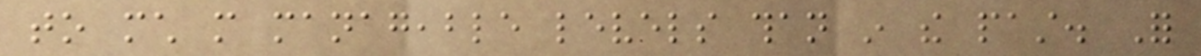to much more manageable levels than in the past. For
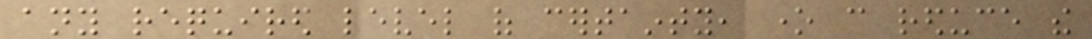any required level of certainty, one can reduce the
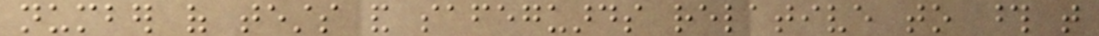number of tests and safeguards relative to those that
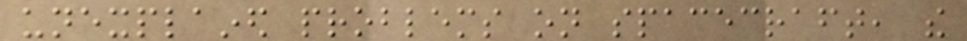unexplained problems on spacecraft, the
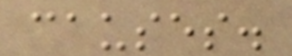causes.
